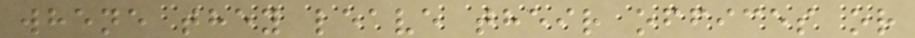whene they leave their offices or
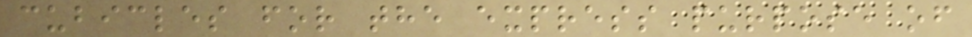cubicles for the express purpose of
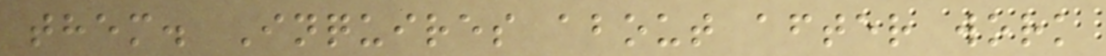them. Inquires about after work
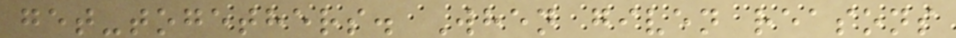get-togethers. When given reasons
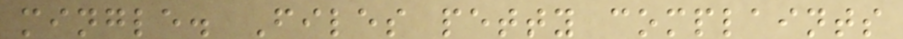mingle. Files petty complaints
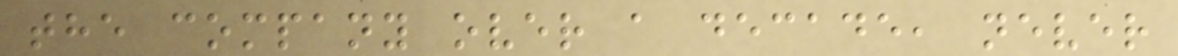the company over a decade, never
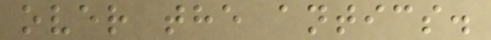over the antics.
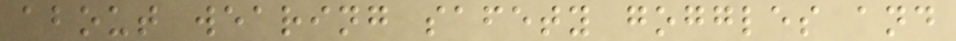about wearing safety goggles and
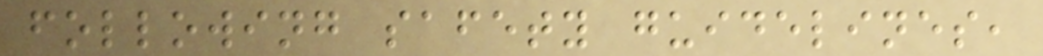following safety guidelines,
